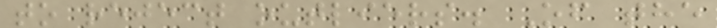to reject outliers. Of the
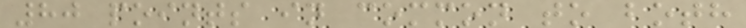80 points in common to both
